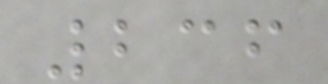236
